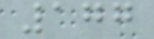177
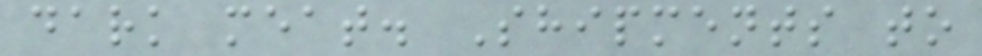dark meat. Shipments to
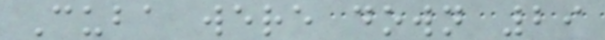Cuba were down 29
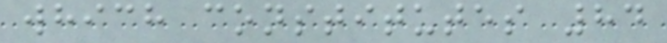which constitutes 84
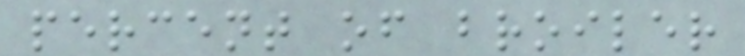percent of broiler
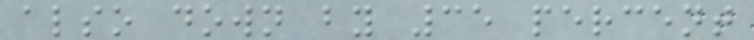also down by 35 percent
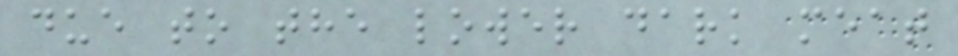due to the lower dark meat
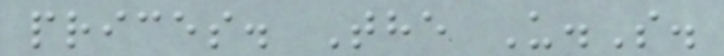prices. The U.S.
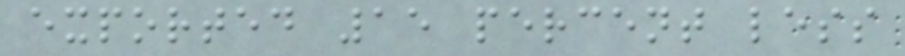exported 15 percent less
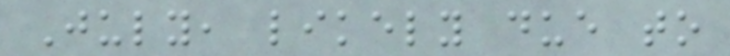July, likely due to
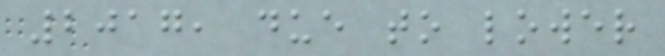2017, due to lower
